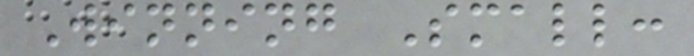Winning Small:
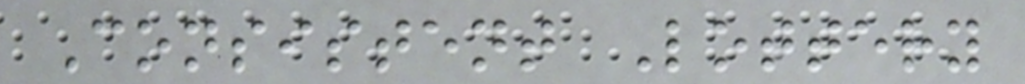Consistent Lottery
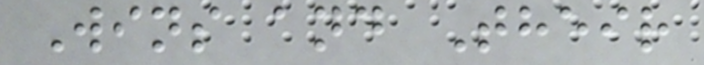Wins and Their
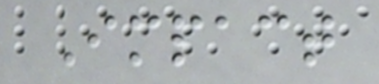Impact
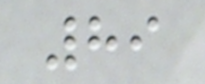89
